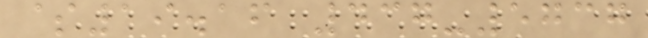$19.16 437-5737
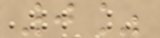0%
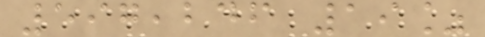597,246 19%
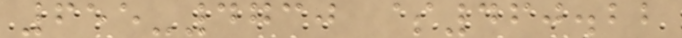655-4730 $460.22
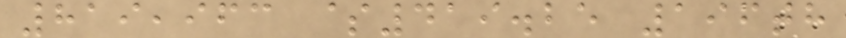819,963 $419.25 196th
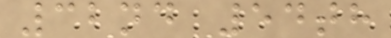32nd 54th
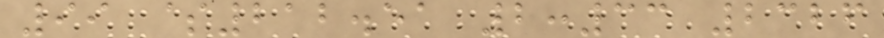99 $212.51 2:33 2326
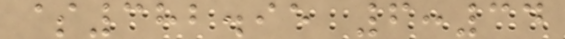$382.95 6:34
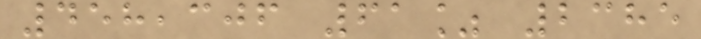458,306 61% 2385
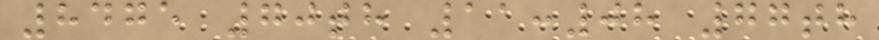8475 70th 11:08 77th
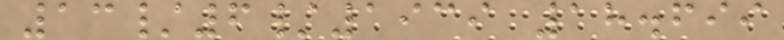13/6/1939 18.699
